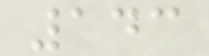143
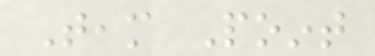Team Point
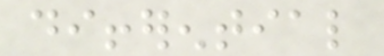differential
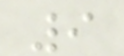9
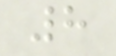8
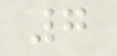7
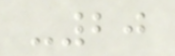-20
